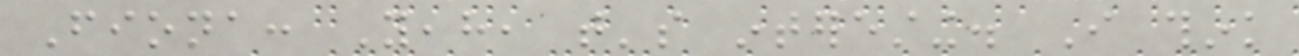Fiona: Yeah, that's interesting. I think
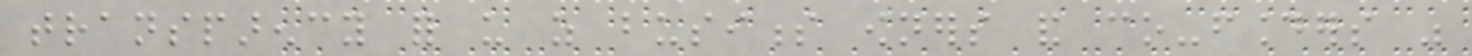transparency for us as business owners and co-founders was
